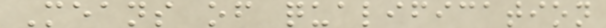Means of qualification
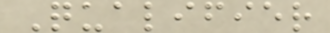Qualifier
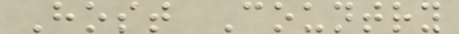Host Country
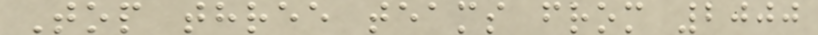Top three teams from 2000
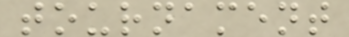tournament
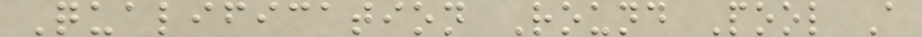Qualification Round Pool A
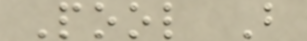Pool B
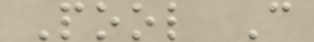Pool C
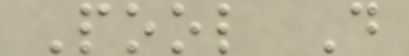Pool D
